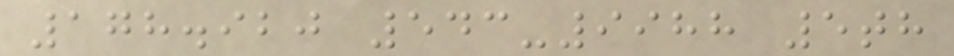178.920 543-9988 5th
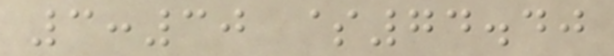3:30 $74.40
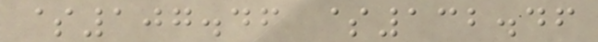$107.46 $132.46
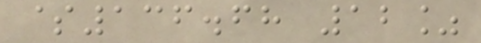$136.68 12%
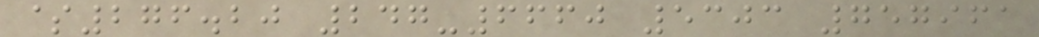$276.20 247-6660 5303 757961
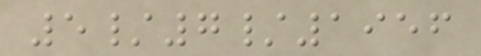5/7/1956
